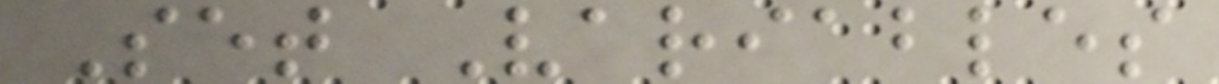Set Variables
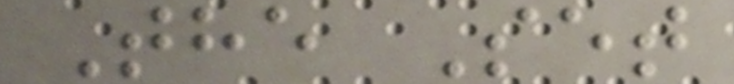The Set
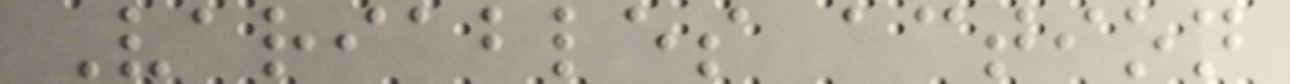Variables action
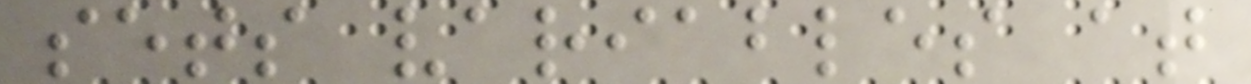sets variables at
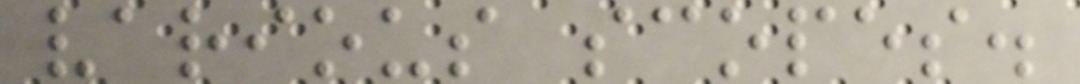various scopes.
